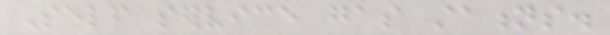Self service gas stations.
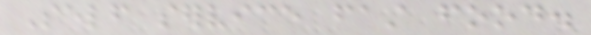Self service fast food.
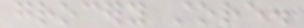grocery store.
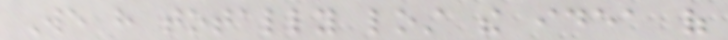We have totally lost the idea of
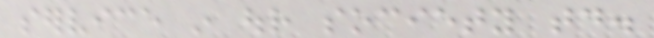service in our society today.
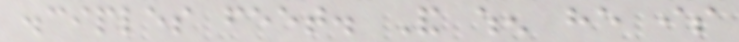disciples feet. And when he is
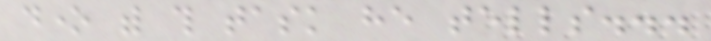done with this task he tells...
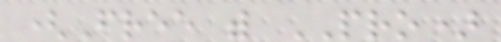(Free with PRO)
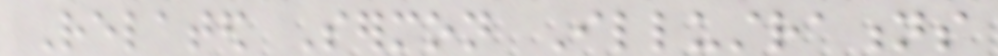Related Sermon Illustrations
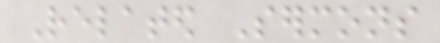Related Sermons
